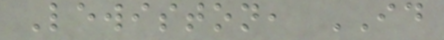Lewiston, ID
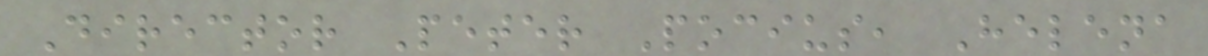Director Peter Pocius, Helena
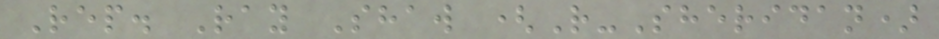Rep. Ray Shaw (R-Sheridan)
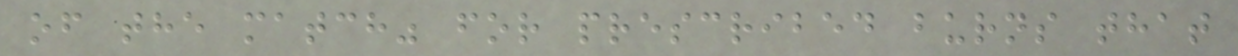of the match" for prescribed burns that
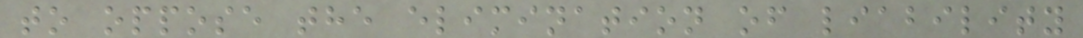to oppose the elimination of liability
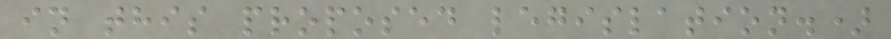in this proposed legislation.)
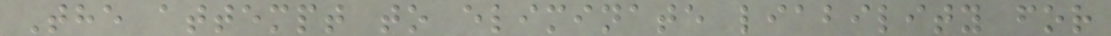The attempt to eliminate liability for
